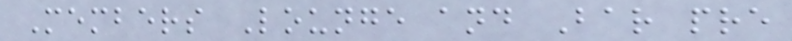Members Lounge and Bar pre
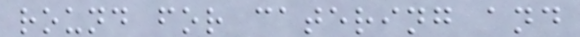round for catering and
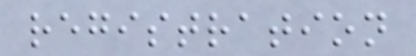registration
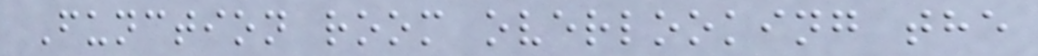Function room overlooking the
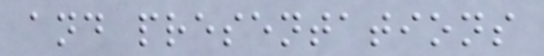and presentations
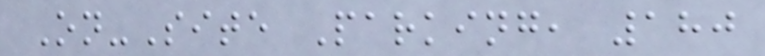On-Site Parking, 180
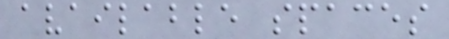available spaces
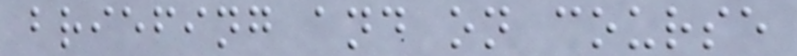briefing and on course
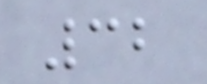32
